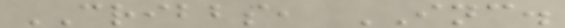CRIBBS, INC.
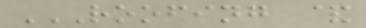ROOFING &
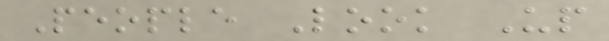People Look Up
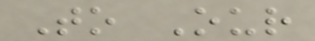To Our
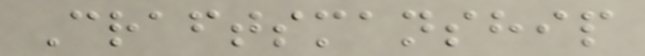Craftsmanship
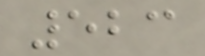523
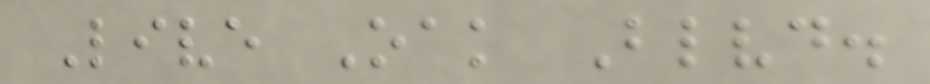Live Oak Blvd.
